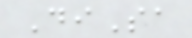DiSa
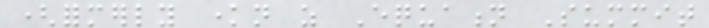(formerly known as Equation Summit
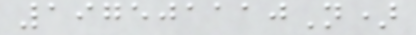197501110N)
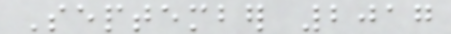September 2017
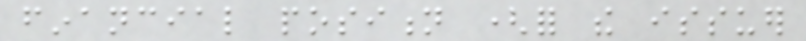financial position (for the issuer
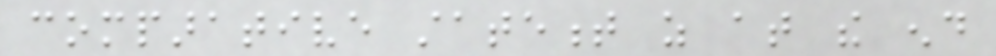comparative statement as at the end
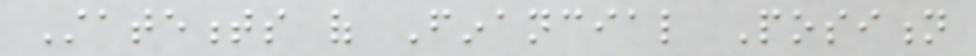Statements of Financial Position
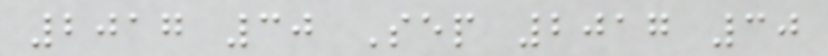2017 30 Sep 2017 30
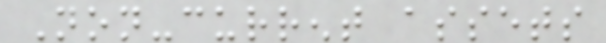Non-current assets
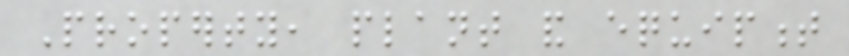Property, plant and equipment
